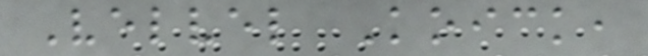Velvel Koick,
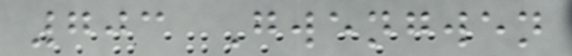703 Gwengwen
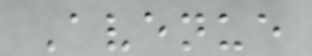Avenue
